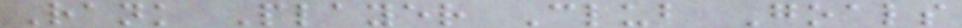Rank Player Club Goals
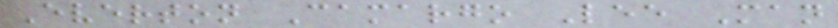Everton Camargo Lee Man
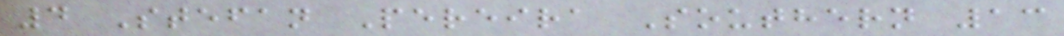4 Stefan Pereira Southern 13
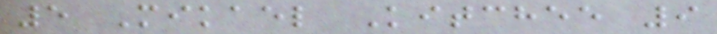5 Mikael Kitchee 9
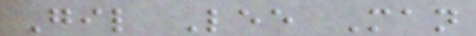Gil Lee Man
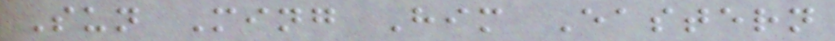Sun Ming Him Eastern
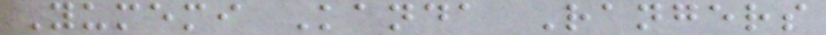Yumemi Kanda Rangers
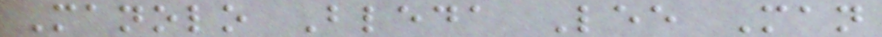Manolo Bleda Lee Man
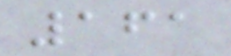161
